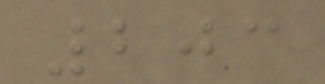203
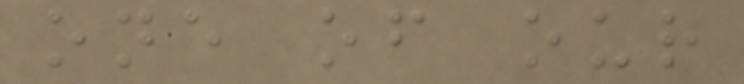one of our
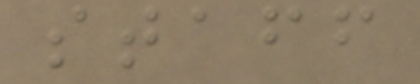staff
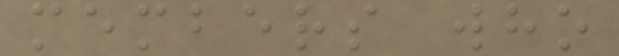members who
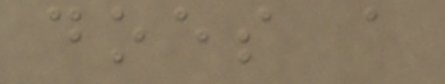does a
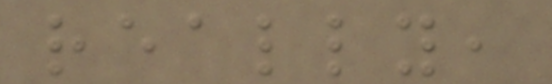really,
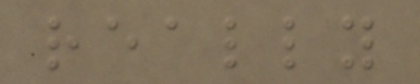really
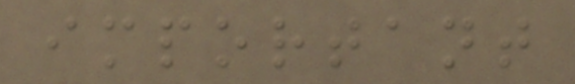important
